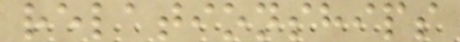relationships
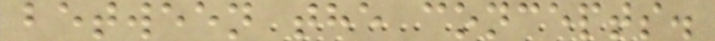between the concepts.
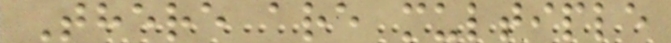There are multiple
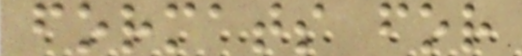formats for
